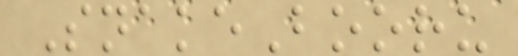SnakeBooru
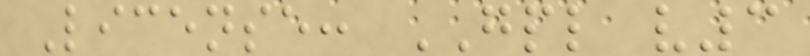License: GPL v3
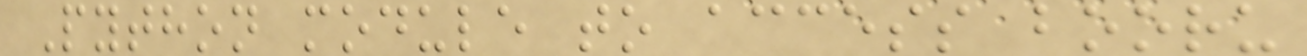Python module to access booru
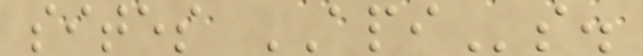sites APIs.
